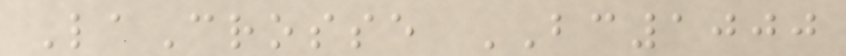LaCrosse BC1000
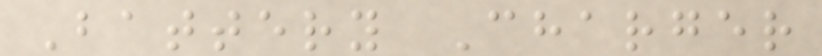Battery Charger
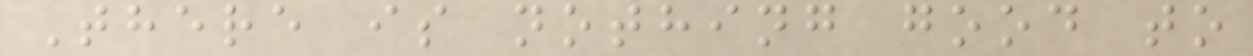There is nothing good to
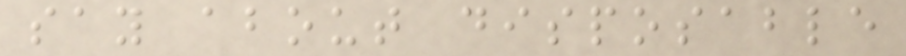say about disposable
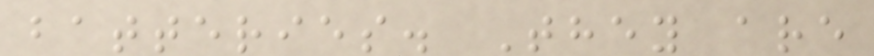batteries. They are
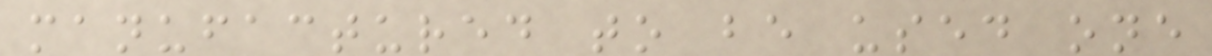manufactured to be used one
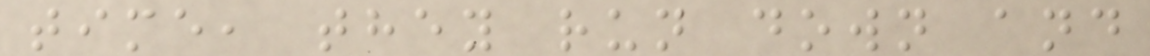time, they run down and
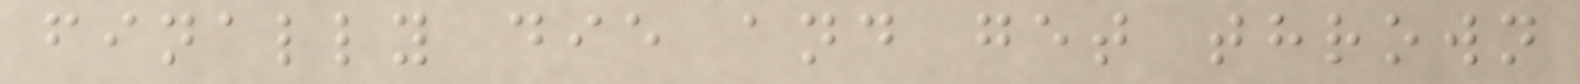finally die and get thrown
